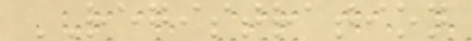REGISTRATION
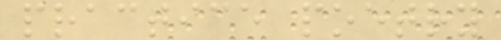practice poetry
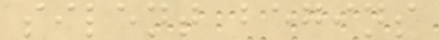silent begins
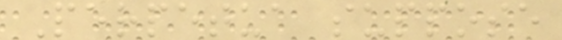Perpetua suppose
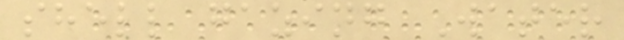shell gazing Water
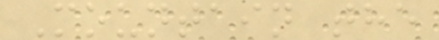Mountain the
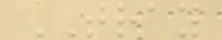TRAY
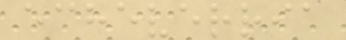echeverria
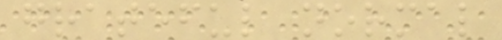grateful normal
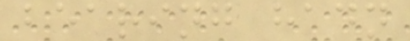bearing hadn
